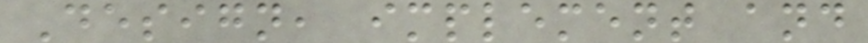Design, implement and
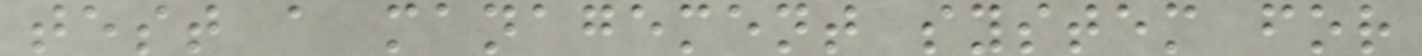test a management system for
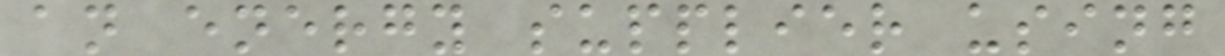an energy supplier using
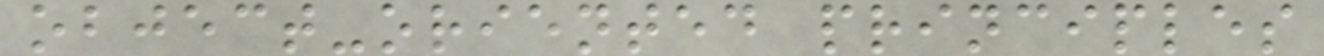object-oriented principles
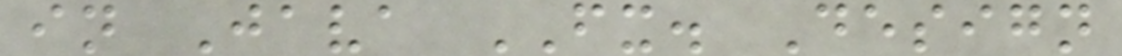in Java FX. Design
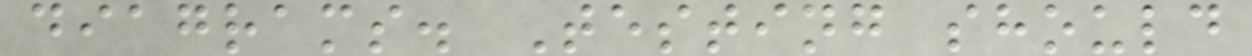diagrams. Testing should
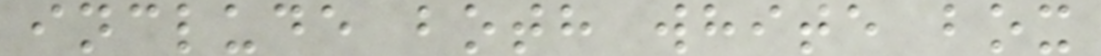include both white box
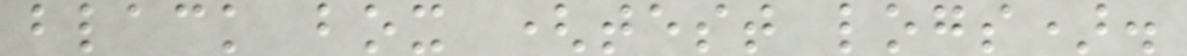black box (test logs).
